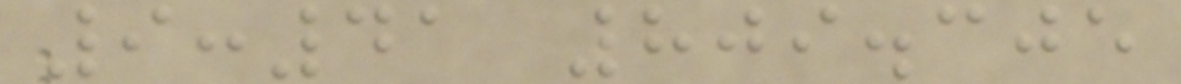9:41 809.305
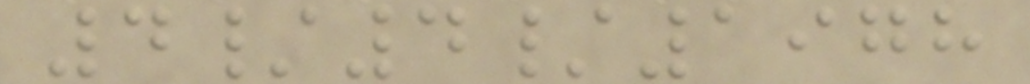4/4/1978
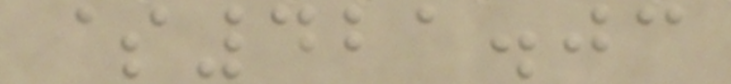$421.03
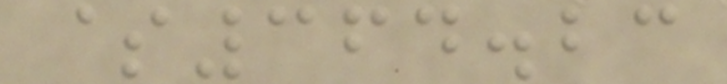$364.23
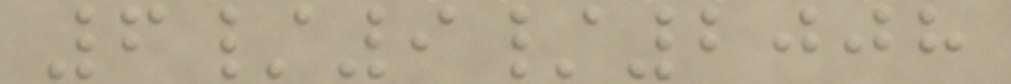6/9/2008
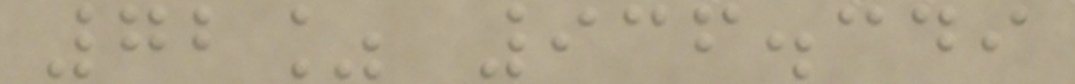72% 936.349
